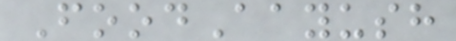FoodAayush
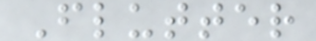Flutter
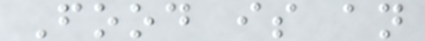Food is an
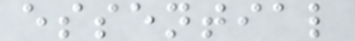essential
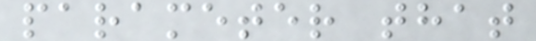parameter that
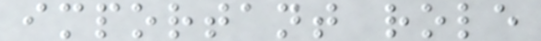important role
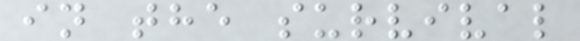in the survival
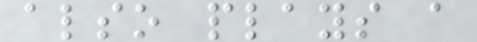also plays a
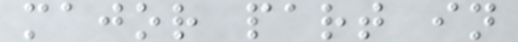major part in
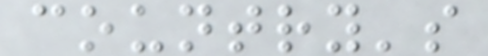country's
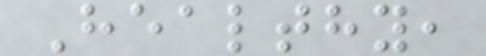Healthy,
